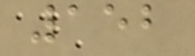152
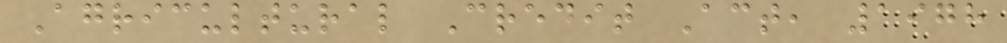Agricultural Credit Act, 1978
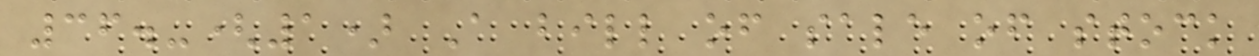36.-(1) A bill of sale of stock
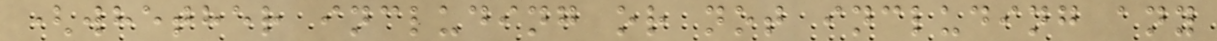(whether including or not including any
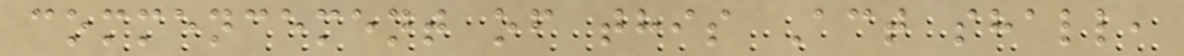commencement of this Act shall,
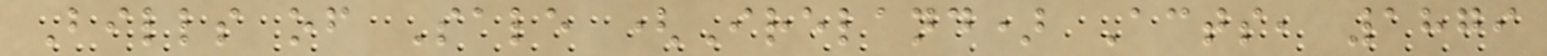Bills of Sale (Ireland) Acts, 1879
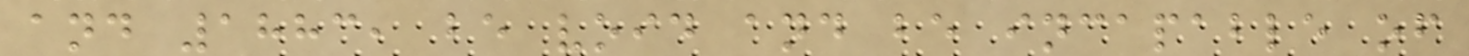and 1883, be void and be incapable of
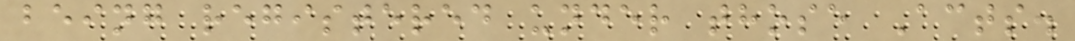being registered under those Acts.
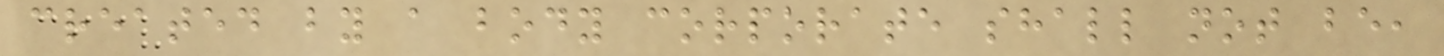created by a body corporate shall not be,
